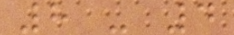8 - 4
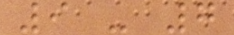9 - 7
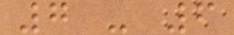7 - 6
